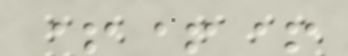+++
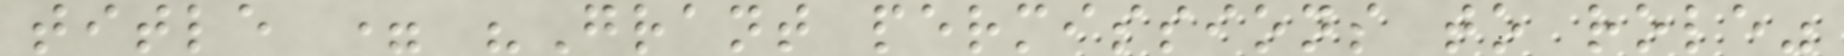title = "Grant permissions to role"
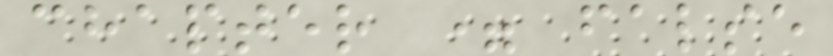chapter = false
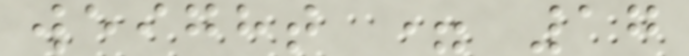weight = 17
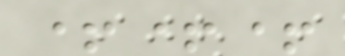+++
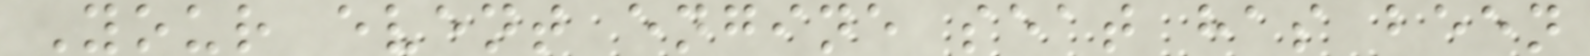Your event engine seat has been
